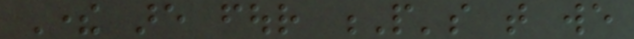There are four P's that we
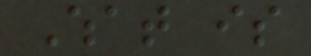What is
